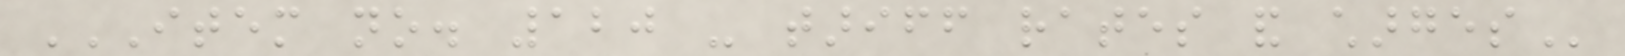ITEM NO. 120 - TARIFF RATES AND CHARGES
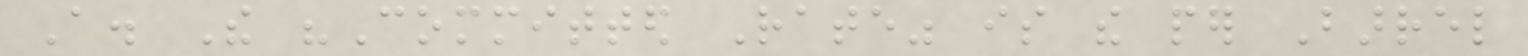A. The "Committed Rate" is the per Barrel
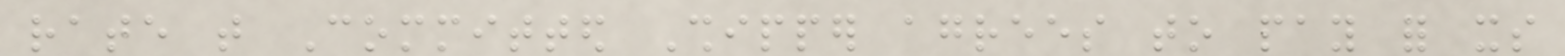rate that Committed Shipper agrees to pay for its
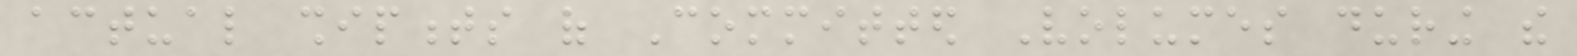actual shipments of Committed Volumes during the
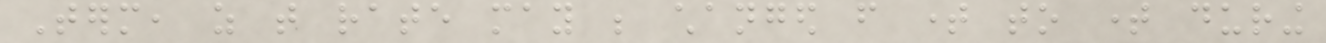Term, as that rate may be changed from time to time during
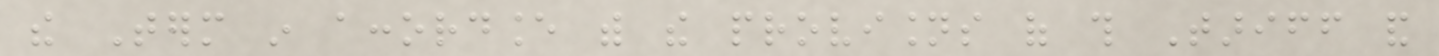the Term in accordance with the provisions of this Tariff and
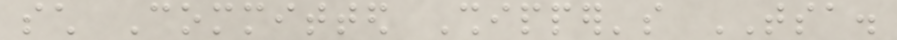such Committed Shipper's TSA.
